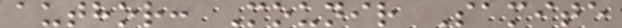author: Mounir Samite
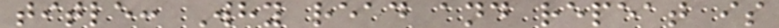title: Why read and repeat is
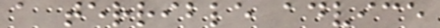a terrible advice
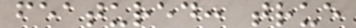featured: true
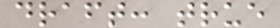draft: true
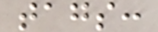tags:
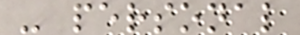- personal
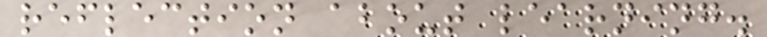reflection about learning.
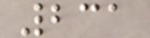231
